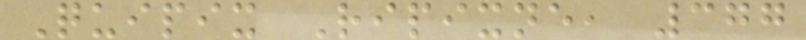Quipix Ripixne, 377
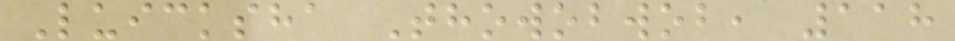Luicksha Thowobwob, 118
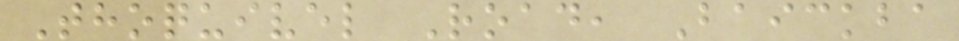Thoquivel Road, Baickba
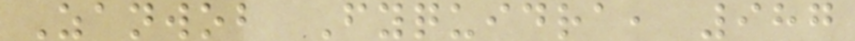Zanwob Fyquidra, 987
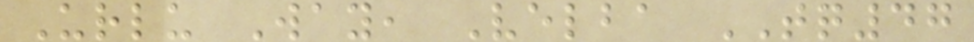Urlu Way, Velba TQ47
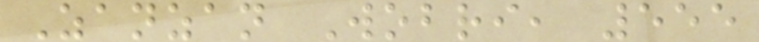Zanzan Wobri, 555
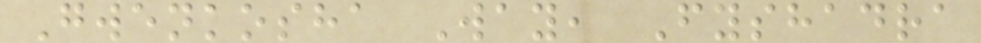Gwenkosha Way, Fyshadra
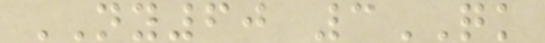NY60 3QK
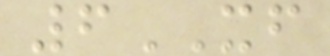6XF
